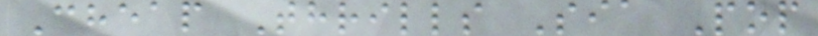Cheap Thrills Sia Pop
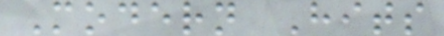Modern Hits
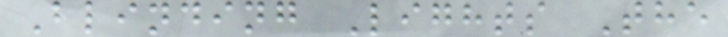Blinding Lights The
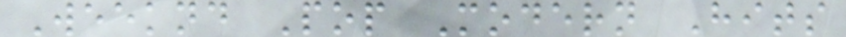Weeknd Pop Modern Hits
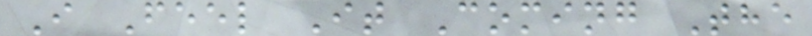I Feel It Coming The
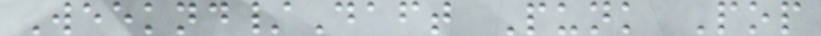Weeknd/Daft Punk Pop
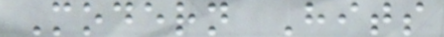Modern Hits
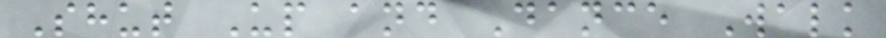Shut Up and Dance Walk
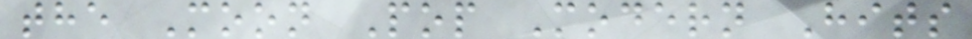the Moon Pop Modern Hits
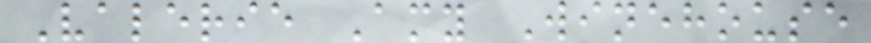Valerie Amy Winehouse
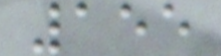155
